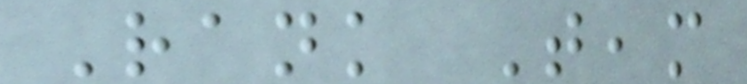Rank Team
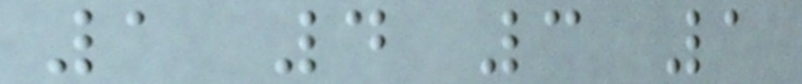1 4 3 1
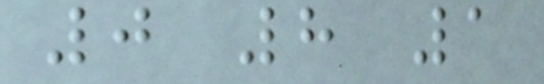0 8 1
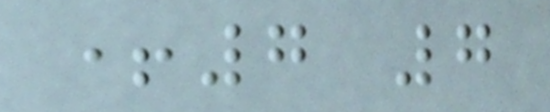+7 7
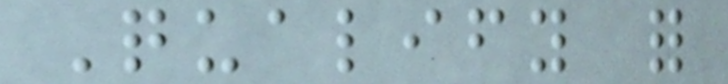Qualify for
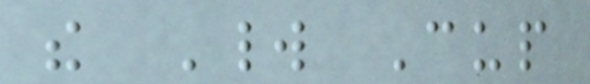the World Cup
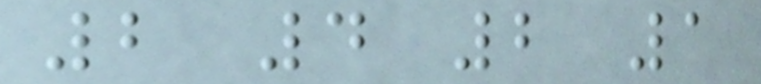2 4 2 1
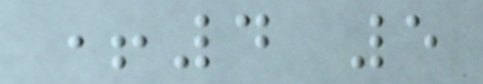+4 5
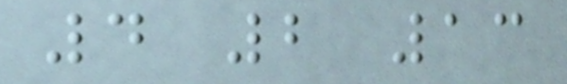4 2 13
